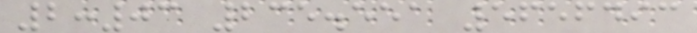2:03 235.551 5656493
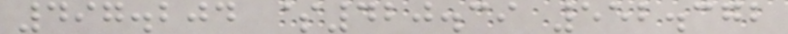497.204 $420.39 552.372
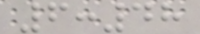6:48
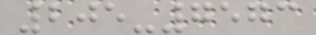205-7573
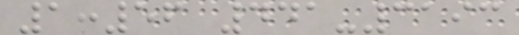1:56 441-3193
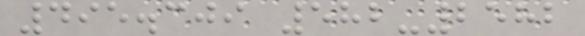495.309 582-2582
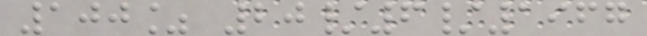100% 20/6/1967
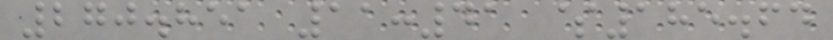270.851 11:41 $185.64
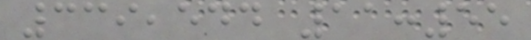339,544 11:55
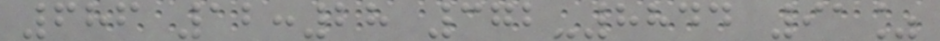686 12:28 372-8844 91%
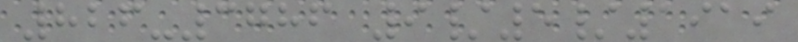826-3786 9/5/1919
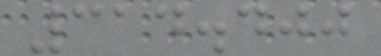314.400
